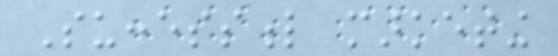Successful marketing
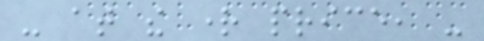- at the right price, -
